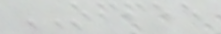OFFEE
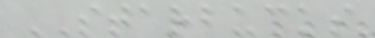STARBUCKS
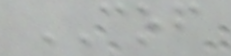COF
